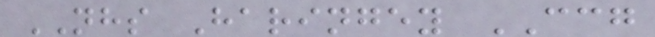NHS Haringey CCG
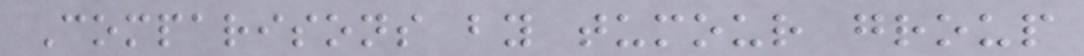Comparisons by tumour group
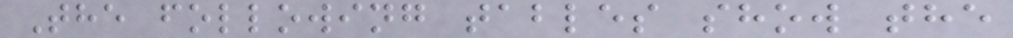The following tables show the
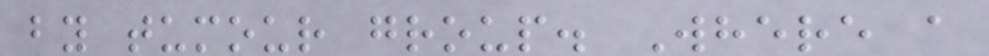by tumour group. Where a
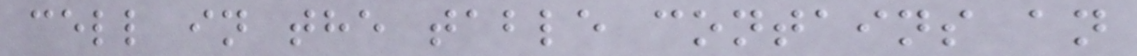cell in the table contains an
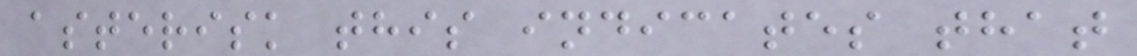asterisk this indicates that
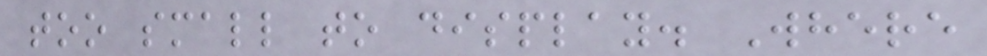too small to display. Where
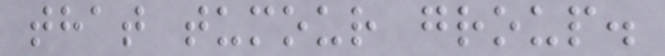that tumour group.
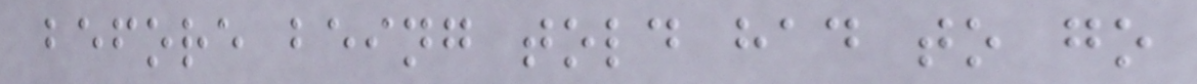before being told had to go
